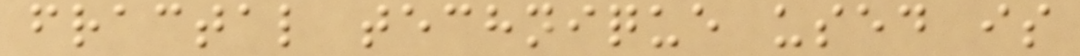fractal technique used is
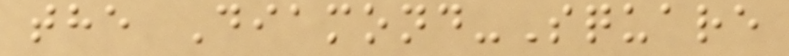the Diamond-Square
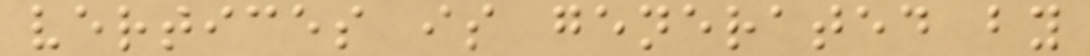vertices is generated by
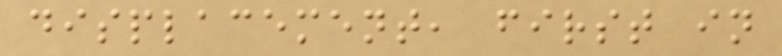displacement, first in
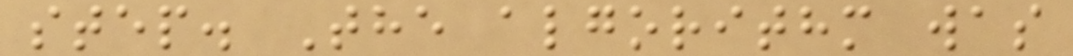step. The algorithm was
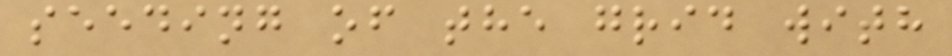seeding of the grid with
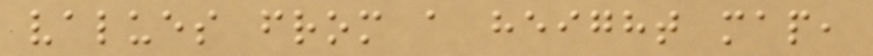values from a height map,
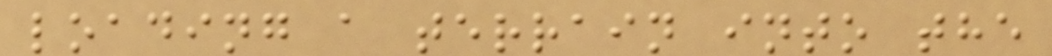loading a terrain into the
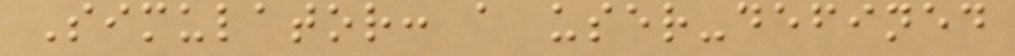Simulator: a user-defined
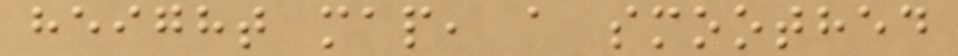height map, a smoothed
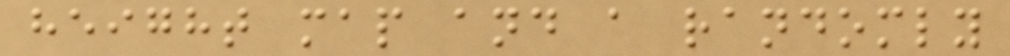height map and a randomly
